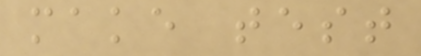make test
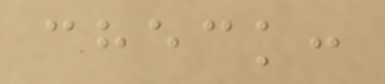check:
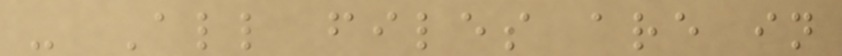- All files are in
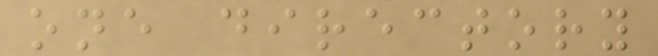one directory
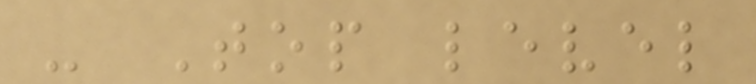- Top level
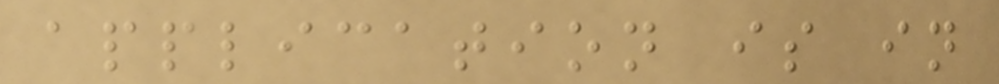application is in
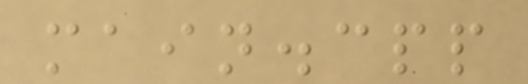main.cpp
